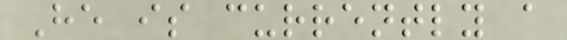He is currently a
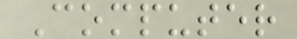Computer
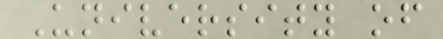University of
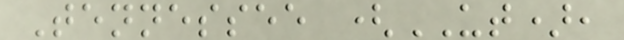Tennessee (UT),
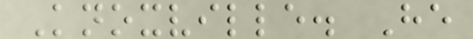Knoxville. He
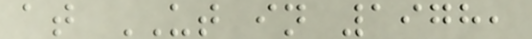at UT in 1978,
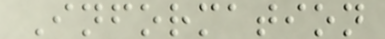Information
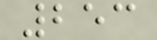253
